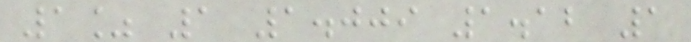1% 1 1.009 1.12 1
